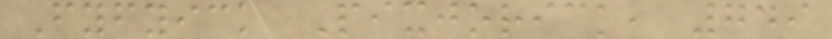Fyfyick Pixjorick, 749
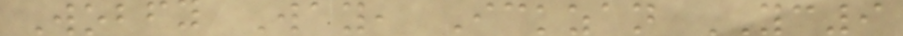Wobfy Way, Ickzan YC9
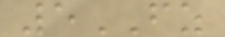5FZ
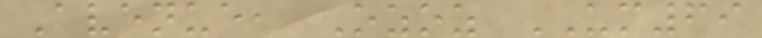Avenue, Ozoz UM69
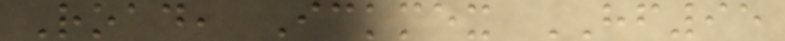Road, Ickmex HF95
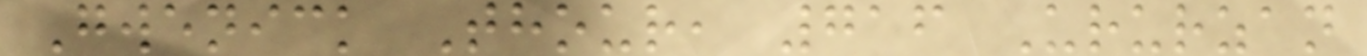Gwenick Thour, 716 Ururzan
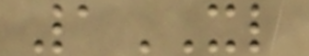1XL
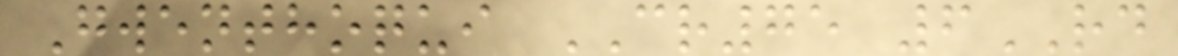Gwenthoqui CR75 6RD
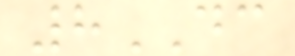8DC
